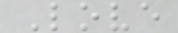Love
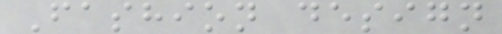Fashion design
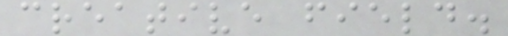creative field.
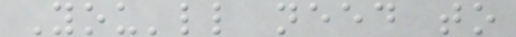You'll need to
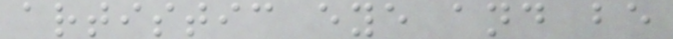artistic eye and be
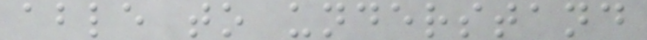able to understand
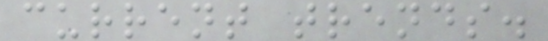current trends.
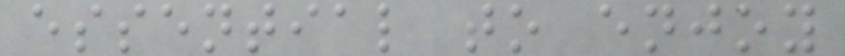essential to enjoy
